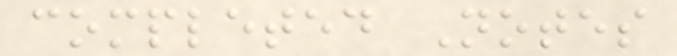completed Notes
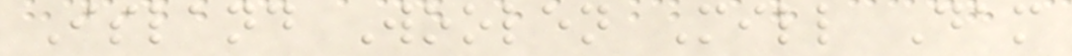Island Woolen Mill Dam
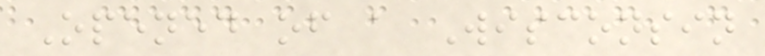Opened of a Wisconsin
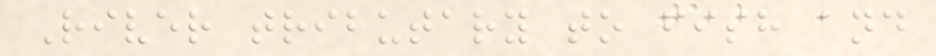River tributary to fish and
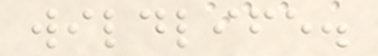wildlife.
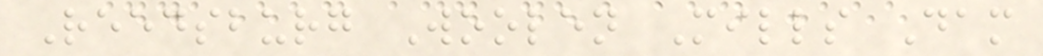Reedsburg Woolen Mills Dam
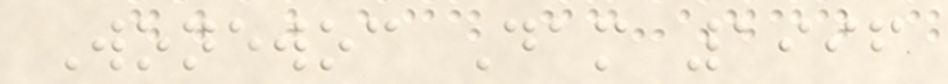Wonewoc Dam 1996
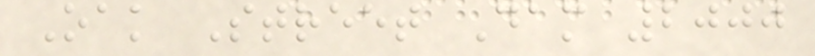Oak Street Dam 2000
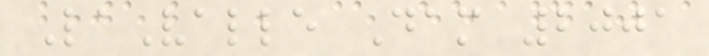LaValle Dam 2001
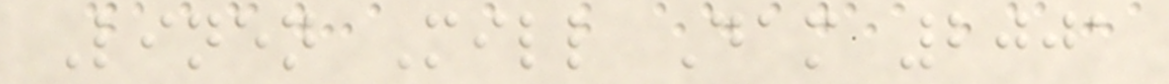Linen Mill Dam 2001
